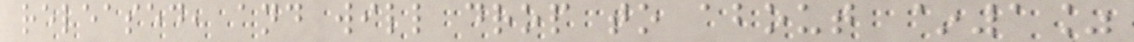released, and will drop to about ~1%
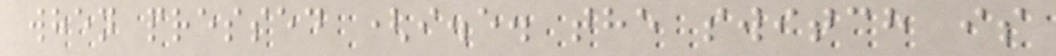when pressed (i.e. the switch is
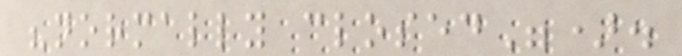"normally closed").
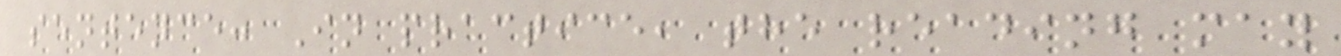sentence: In practice, the reading may
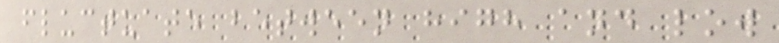fluctuate between high and low
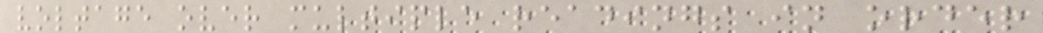voltage over multiple readings in order
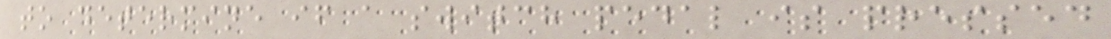to determine if a switch pedal is pressed
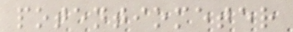potentiometer
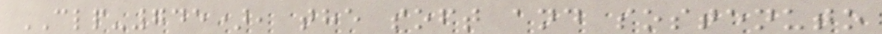CLP-745), the soft and sostenuto
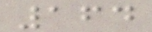164
